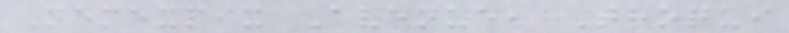Nemexpix Avenue, Thoqui
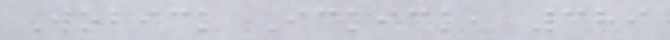Wobick Ickick, 389
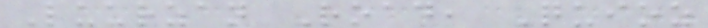Luurzan Road, Quioz
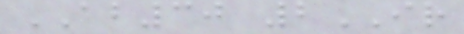AB30 2IR
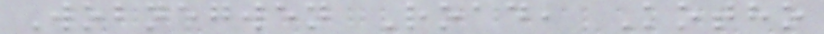Wobnegwen Road, Kotho
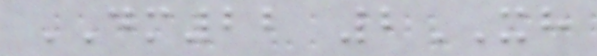DM22 2XH
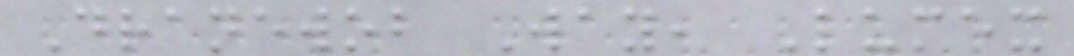Dranewob Way, Lumex
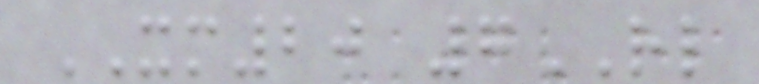XM20 7RL
